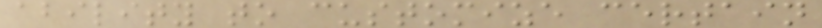ability to customize certain
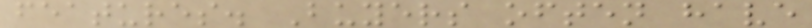features. Buyers often have
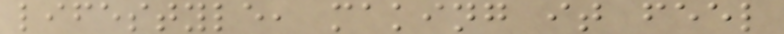lifestyle, making it feel
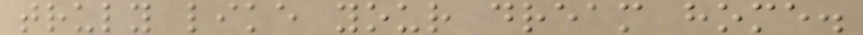truly like your dream home.
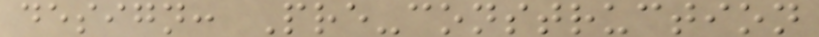design: Pre-construction
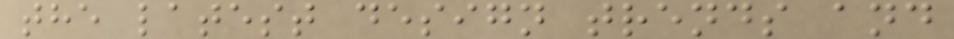the latest design trends and
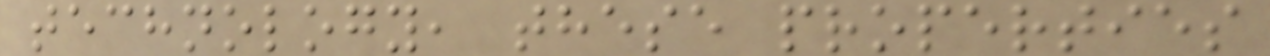technology, these properties
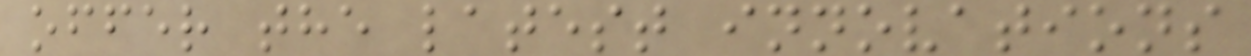offer the latest innovations
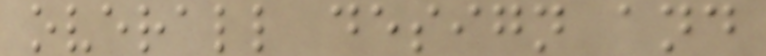overall design and
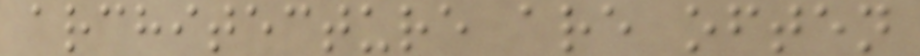architecture are often
